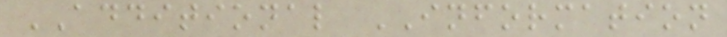ADDITIONAL INFORMATION
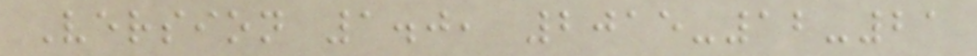Version 1.0, 2015-12-21
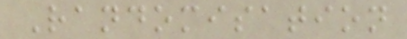Randomisation
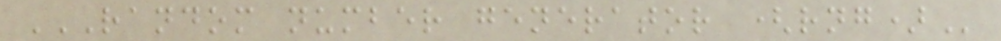RANDOM NUMBER GENERATOR (RNG)
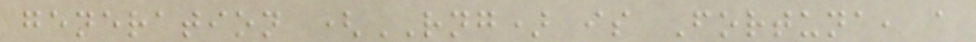generation (RNG) is Fortuna, a
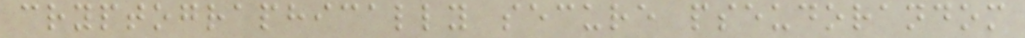cryptographically secure pseudorandom
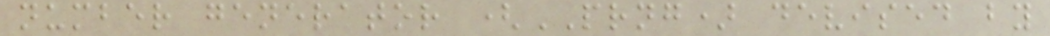number generator (PRNG) devised by
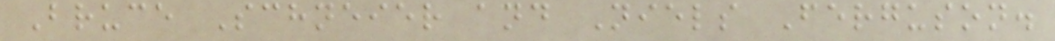Bruce Schneier and Niels Ferguson.
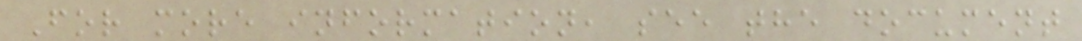For more information, see the document
